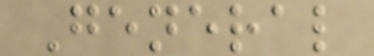General
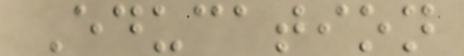Education
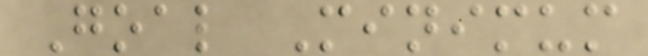Goal Minimum
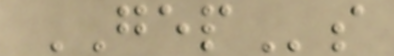GEPs
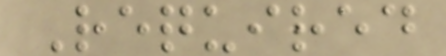Required
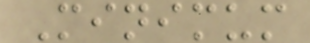Minimum
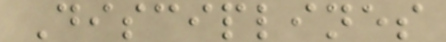Disciplines
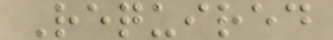Required
